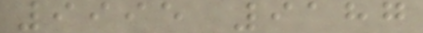9995 9187
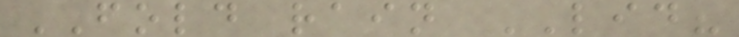FOLD rain LID?
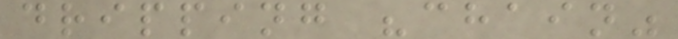dripping "chain"
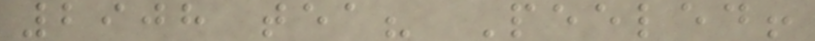2908 tea? Peeled!
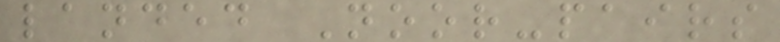landed Noor-pairs
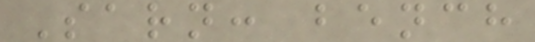Sarn: bench
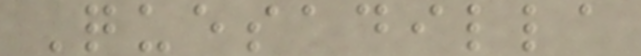Quesadilla
